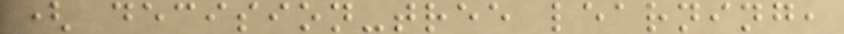( decision-tree learning,
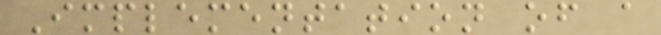Implementation of a
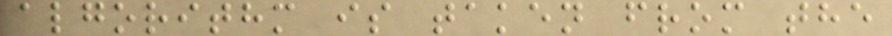algorithm is taken from the
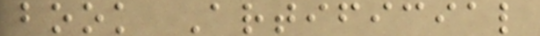book Artificial
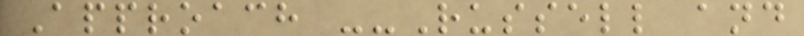Approach --Russell and
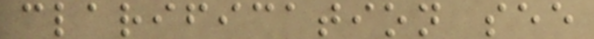clarification see
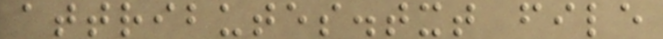attributes.txt file
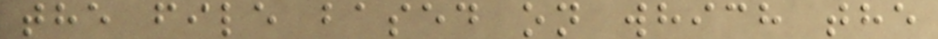the file based on which the
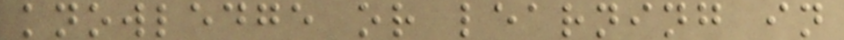knowledge or learning in
